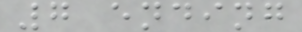7 ending
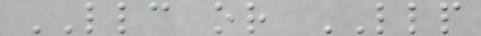LLC or LLP
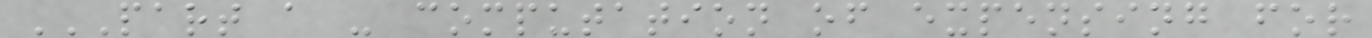PART A - COMPUTATION OF EXPENSING FOR
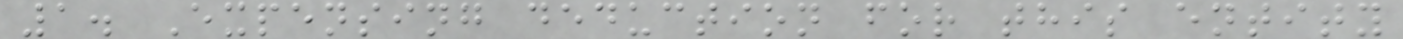1. Expensing deduction for this entity
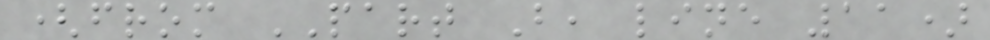(from PART B, line 11)
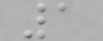1
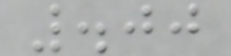.00
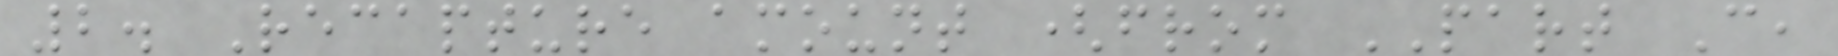2. Recapture amount (from PART C,
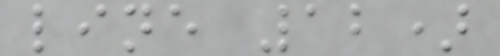line 12)
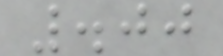.00
